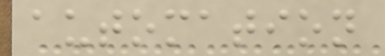automation
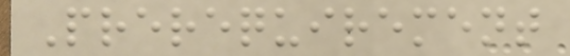Prerequirement
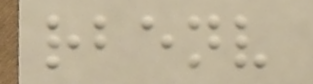rbenv
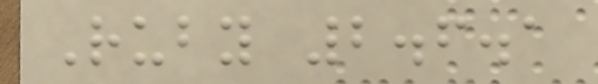Ruby 2.6.1
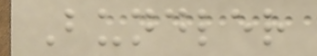Bundler
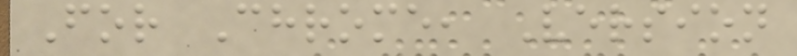For Chrome, Version
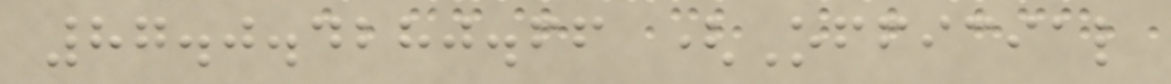87.0.4280.66 (Official
